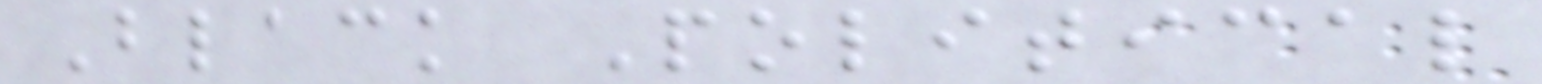Black Political
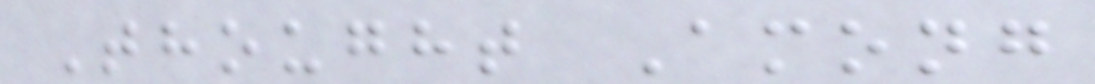Thought Among
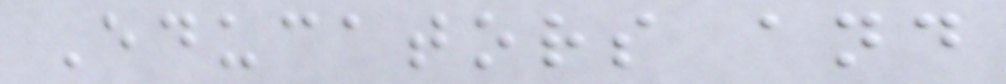Educators and
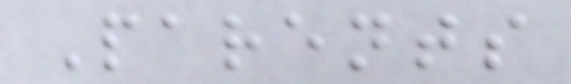Parents
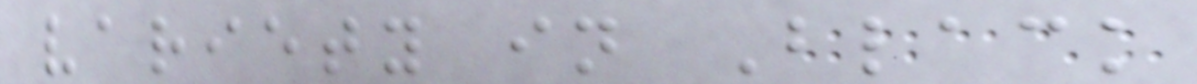variety in Black
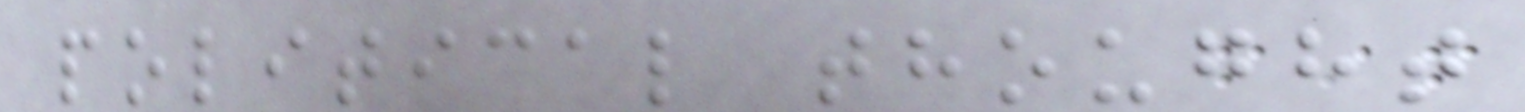political thought
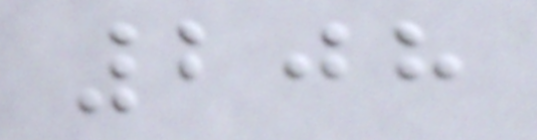208
